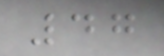47
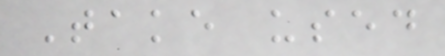Take used
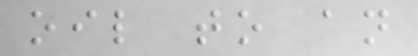oil to an
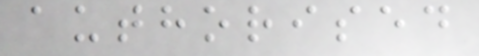authorised
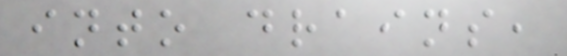into drains,
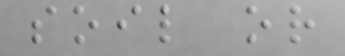soil or
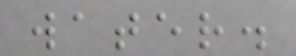water.
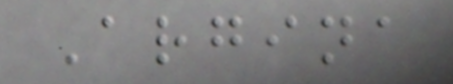Argina
